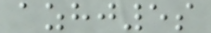azhj5s
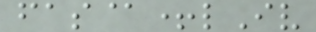fas@+lIv
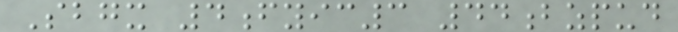Sbgx 4fyic3 44bzpud
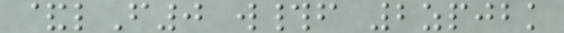&lF0 w#f 2zpjbk
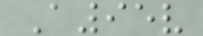A95v
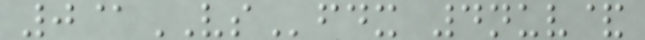0@VSfdx 4nuv&
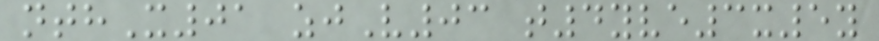nthX01 zjV03 t4yve3x5y
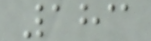183
